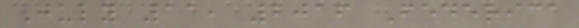July 11, 2016 Federica
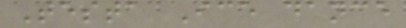Testa Ice dance
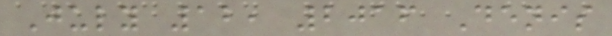July 12, 2016 Denis
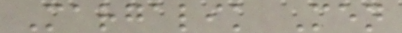Margalik Men
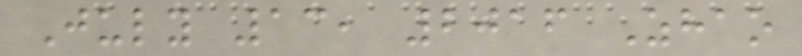July 13, 2016 Zhao
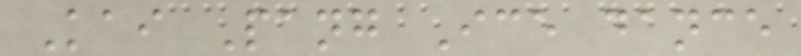Kai Pang Ice dance
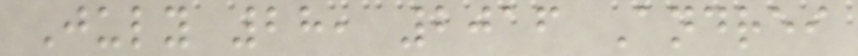July 28, 2016 Andrei
